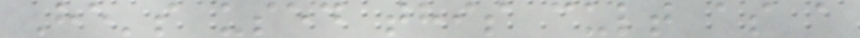He's used this cult as a
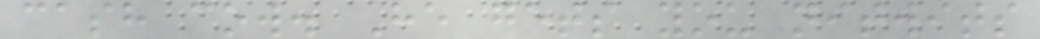cash cow. He gets you nitwits
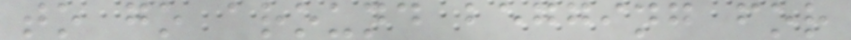to go around begging for
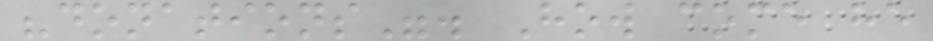"donations". How come he
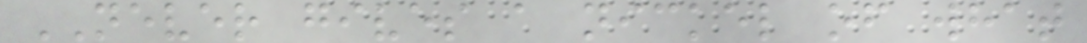NEVER gives a nickel of what
